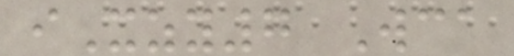iXzy7 Wca
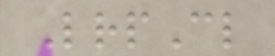LrpCl
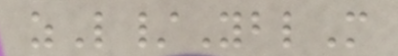zL/YblM
